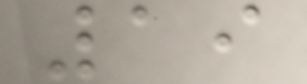19
